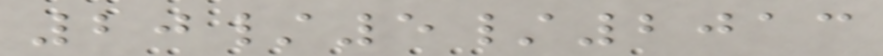20/5/2013
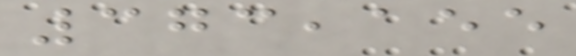373,155
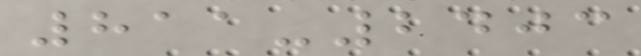811-2403
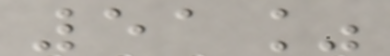51%
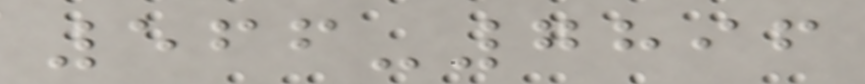566-7896
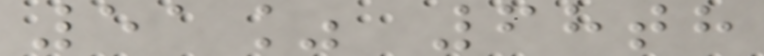51% 68th
